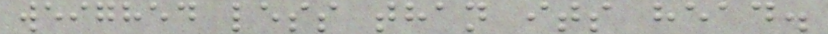weighed less than its head.
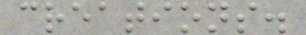creations.
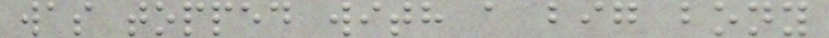was topped with a big bony
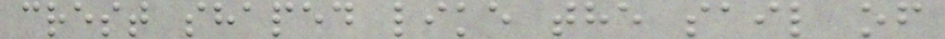crest shaped like the sail of
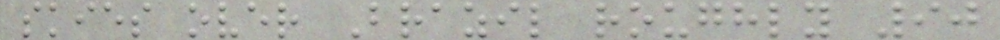skies over Brazil roughly 90
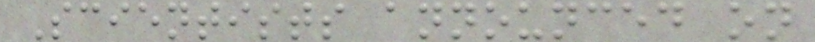Scientists announced on
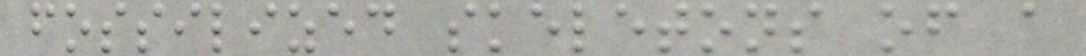fossilized skeletons of a
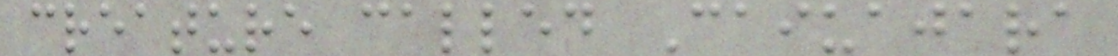creature called Caiuajara
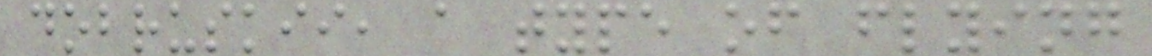dobruskii, a type of flying
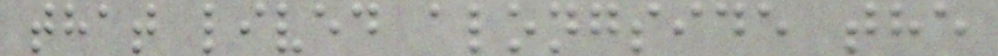that lived alongside the
